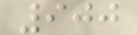900
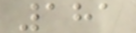181
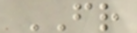FR
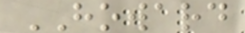HOWARD
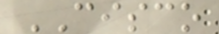CISCO
